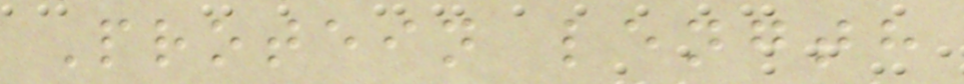Protein length
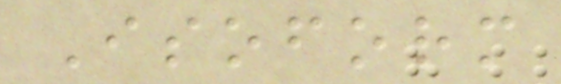Isoform
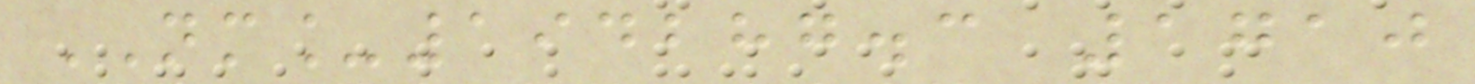NM_194287.3 1710
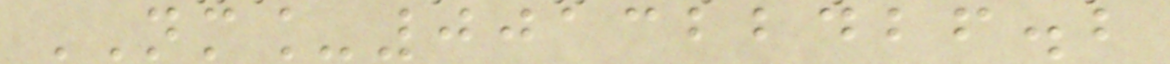NM_001322426.2
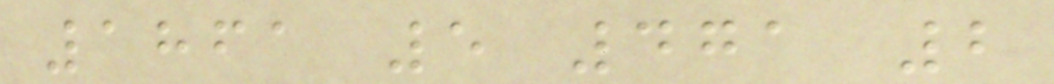1861 5 471 2
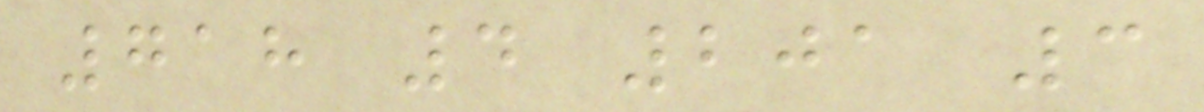718 4 201 3
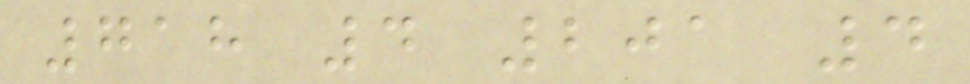718 4 201 4
